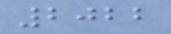2022
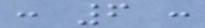: 6 :
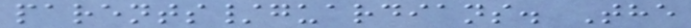parents/guardians. The
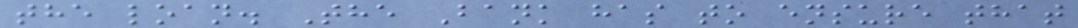the loan. The Bank has to ensure that
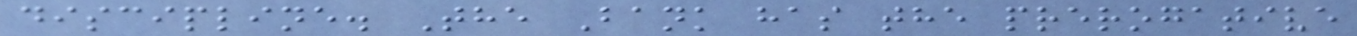discipline. The Bank has the prerogative
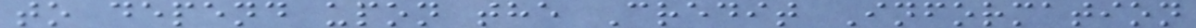to depend upon the Credit Information
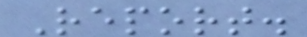Report.
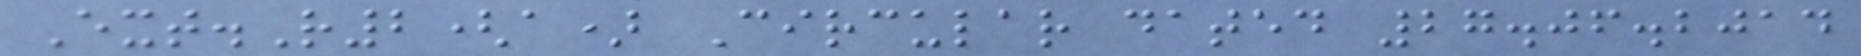Ext.R2(a) Circular dated 27.06.2014
